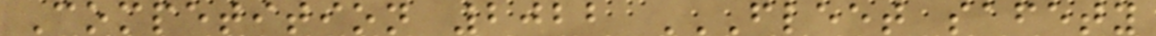Competition 2022 FLEET SAFETY
